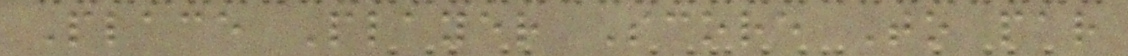Place Player Score To par
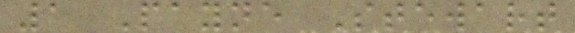1 Payne Stewart
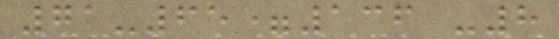71-65=136 -8
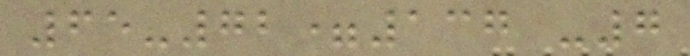65-72=137 -7
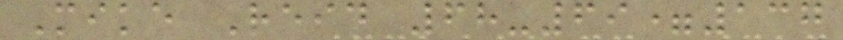Mike Reid 68-69=137
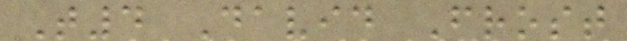T4 David Frost
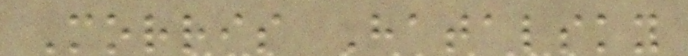Morris Hatalsky
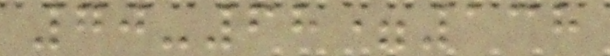70-68=138
